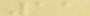11
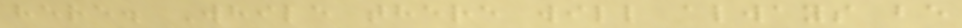here. While there will always be
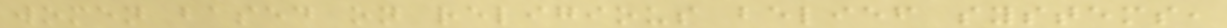women based on religious belief systems,
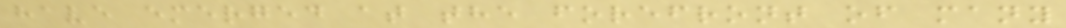have emerged at the forefront of many
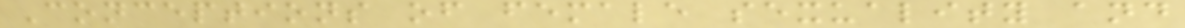Conceptions of female sexuality and
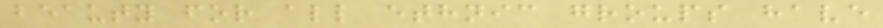beauty for all ethnic groups have
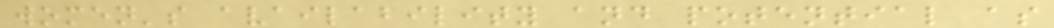women's availability and potential as
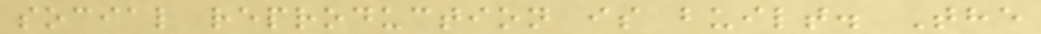social reproduction is built. The
